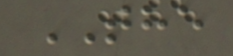THE
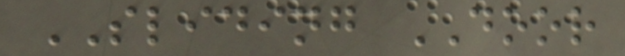SLIDING DOOR
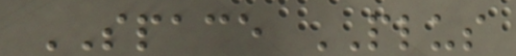SPACE PLUS
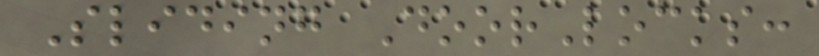Sliding DoorLocks:
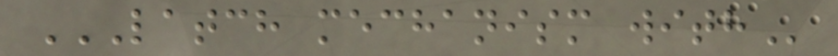LATCH MECHANISM WITH
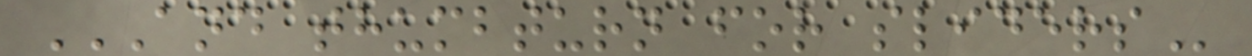AND THUMBTURN FOR SLIDERS
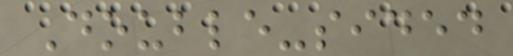Double-sided
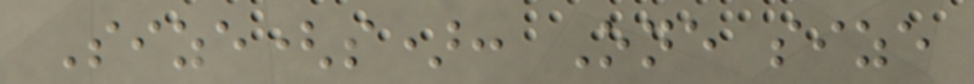Size(s): One size
